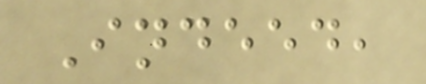Indeed,
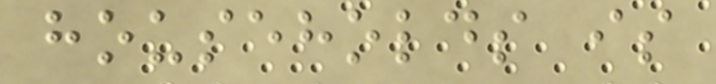households is
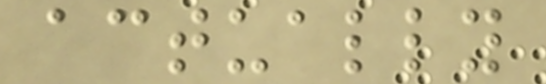actually
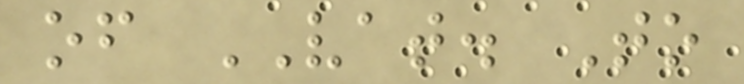of VAT. To
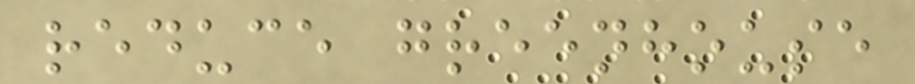reduce greenhouse
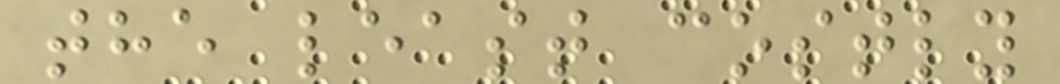the least costly
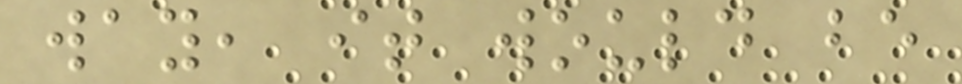way, it would be
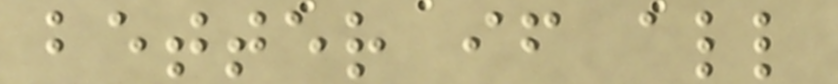better if all
